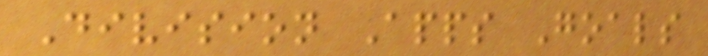Division Apps Goals
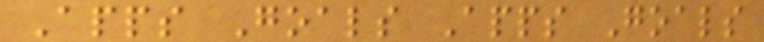Apps Goals Apps Goals
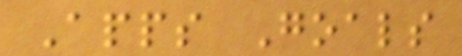Apps Goals
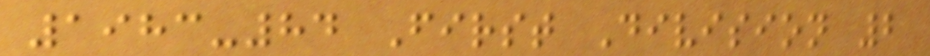1983-84 First Division 2
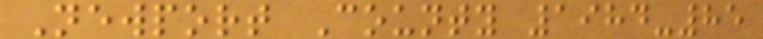Newport County 1984-85
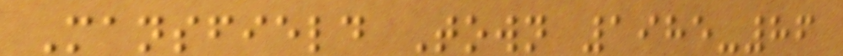Mansfield Town 1985-86
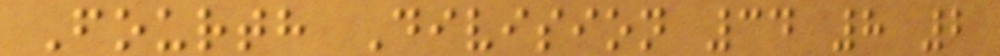Fourth Division 34 8 2
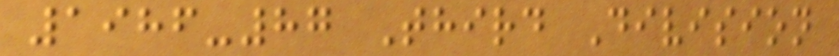1986-87 Third Division
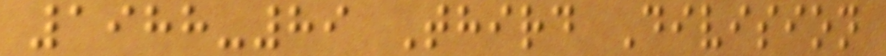1988-89 Third Division
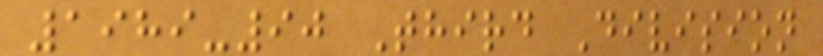1989-90 Third Division
